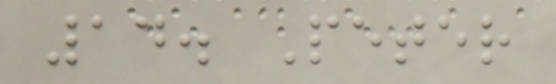14. Peter
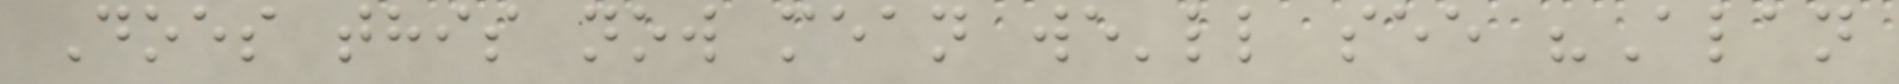Does this now mean we'll see "Alan
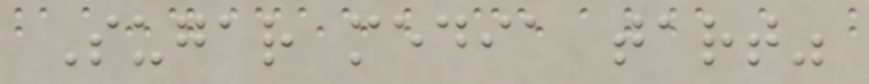Sugar media tart"
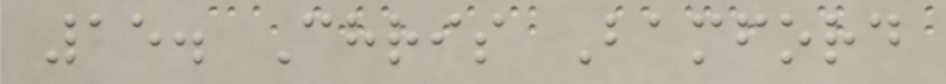15. Chris Bamford
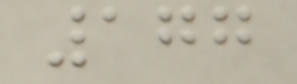177
